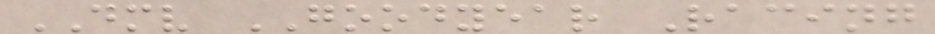DMV GOODYEAR Racing
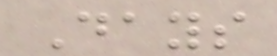Days
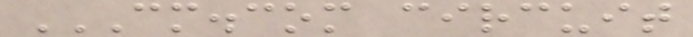CM.COM CIRCUIT
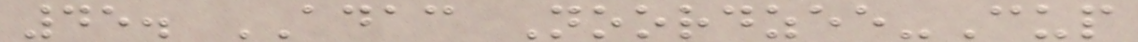45. ADAC Noordzee-Cup
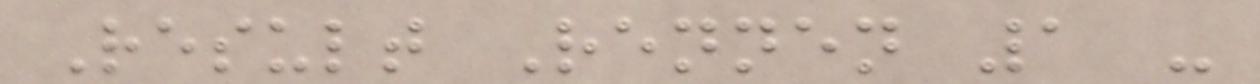Result Rennen 1 -
